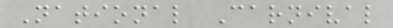National Carnival
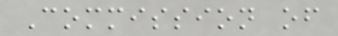Commission of
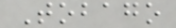Tobago
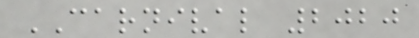CARNIVAL 2020
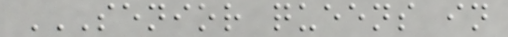SENIOR QUEENS IN
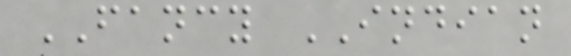FANCY INDIAN
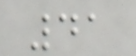41
